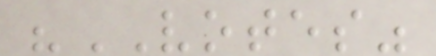"VOTES"
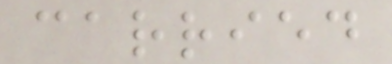carried
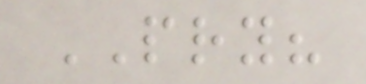PRY?
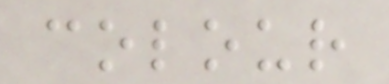colour
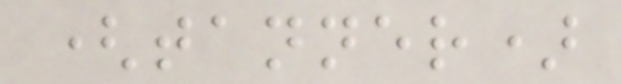(tanner)
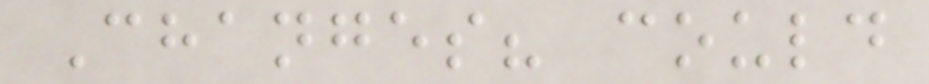Changes? could
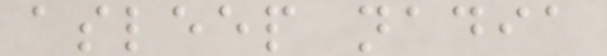asleep nadia
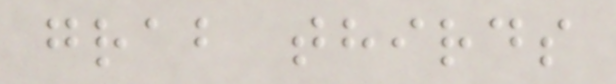grab thirds
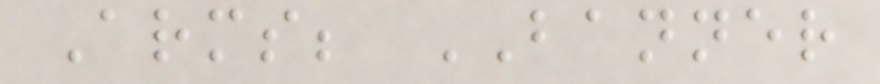Arms; BANNER
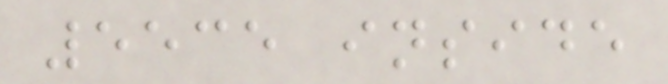5535 inside
